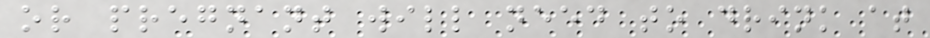or pregnant will need to drink at
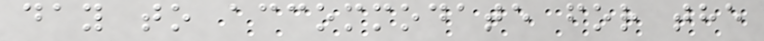day to accommodate for the
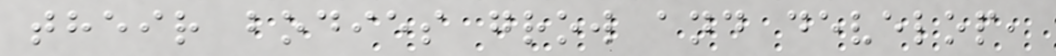their bodies grow and develop,
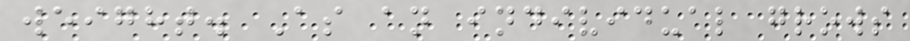weight. As an individual grows
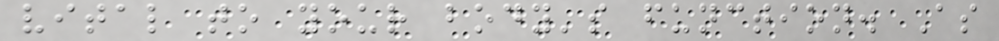vital to your body's function. As
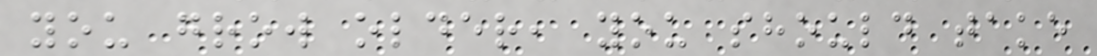you grow older, you should take
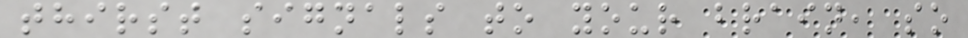thirst signals to your brain, so
